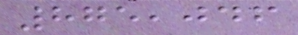875,046
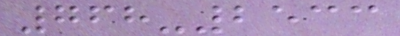768-2533
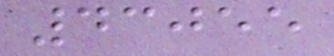43055
